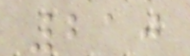210
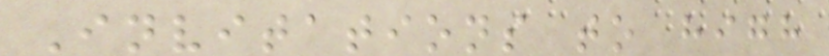Invitations to high
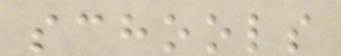schools
